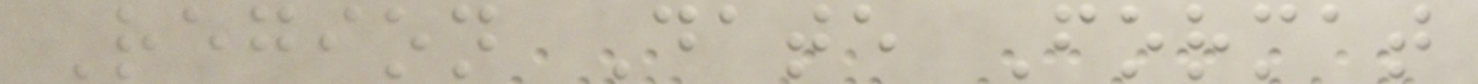Region Date Format
